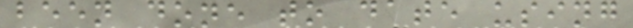been done to date using
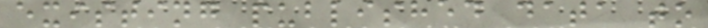existing published data to
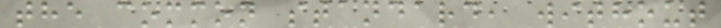the common standard, without
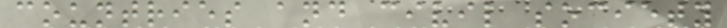countries and civil society
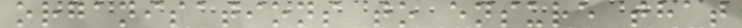organisations to ensure that
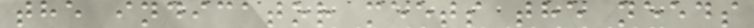the indicator meets the needs
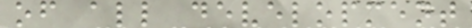of all development
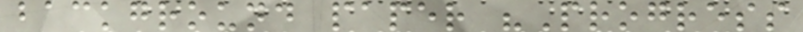background paper "Progress
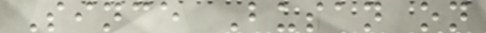Since Busan on
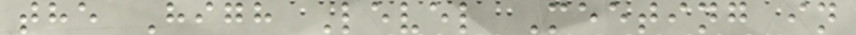the High Level Meeting in
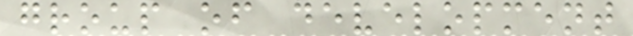group of development
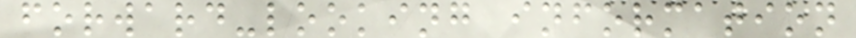forward-looking information
